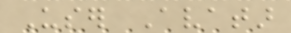User Avatar
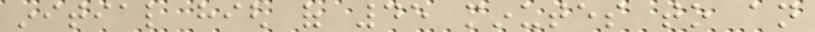initial high of 45 minutes to an
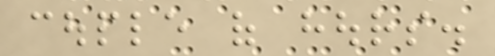couple of hours.
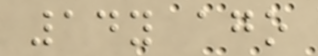14y ago
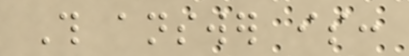This answer is:
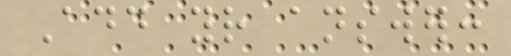Add your answer:
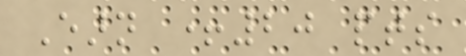Earn +20 pts
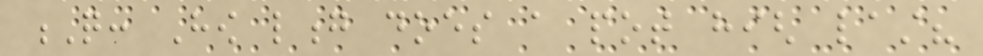Q: How long does a pot high last?
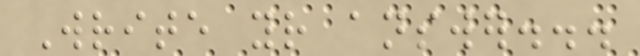Write your answer...
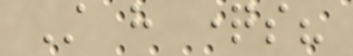Still have questions?
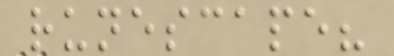runescape?
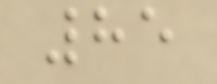85
